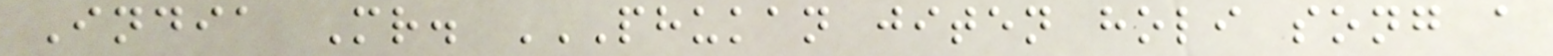India Mr. PHUKAN JITEN HOLI SONG A
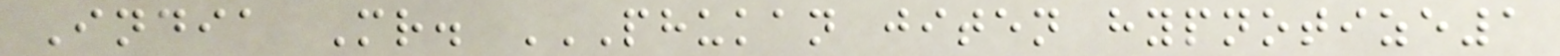India Mr. PHUKAN JITEN HYPNOTIZE1
